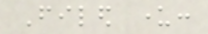Filed under:
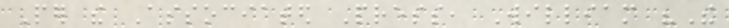Per the Associated Press, William "The
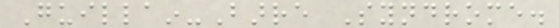Guillain-Barre Syndrome.
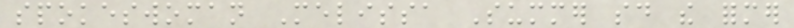spokeswoman Melissa Summer said the former
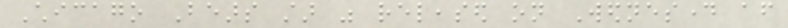Chicago Bears star was released on Wednesday after
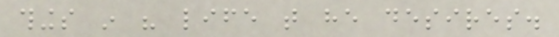things in his life that he desires.
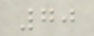70
